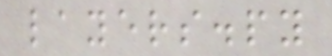layers.py
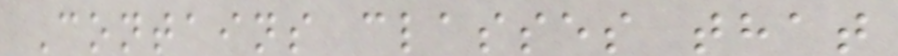Contains classes that
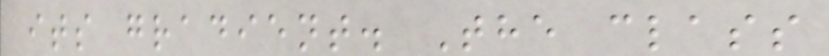its gradient. The class
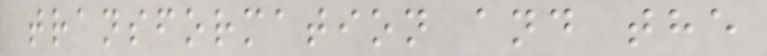transformation and the
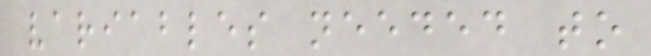variables needed to
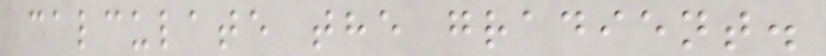calculate the gradient.
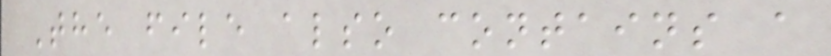The file also contains a
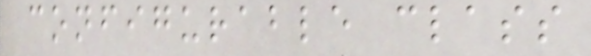configurable class
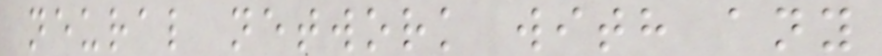neural network with any
